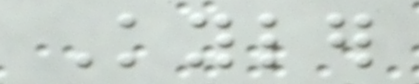Kyler
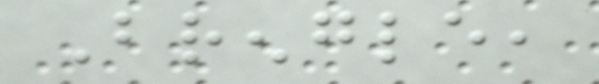Brengle,
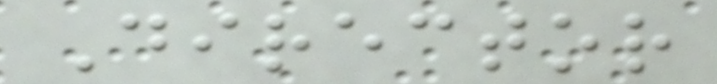Director
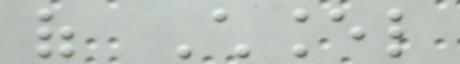of Chancel
